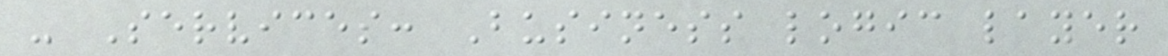- Services: Business logic layer
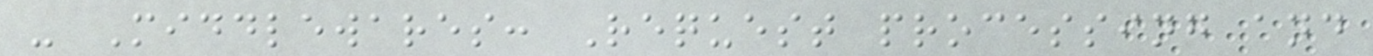- Middlewares: Request processing and
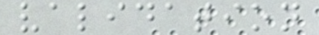validation
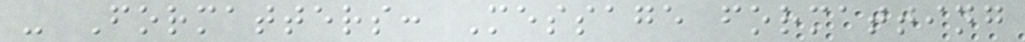- Formatters: Message formatting
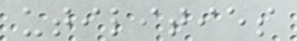utilities
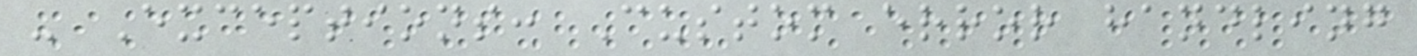- Exceptions: Custom error handling
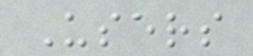Users
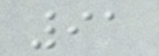91
